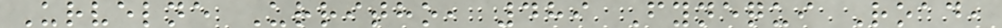Urvelne Urritho, 489 Fynequi Road,
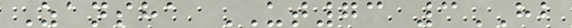Zansha UT73 3HB
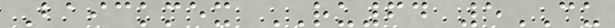Baickmex RU64 5CU
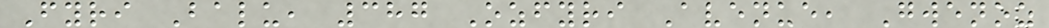Fyri Balu, 387 Ozfyri Avenue, Gwenoz
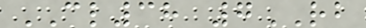CL38 7RB
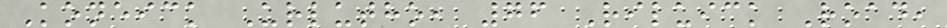Koneick Urlutho, 76 Riluick Road,
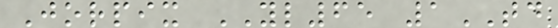Jorpix YL65 1TD
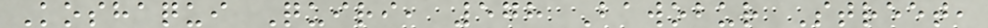Koshaqui Quiri, 578 Bawobur Street,
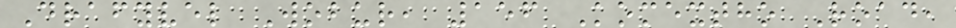Drafyvel Wobur, 156 Komextho Road,
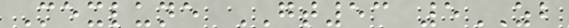Mexlune GT53 5ZB
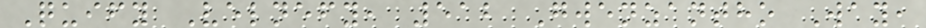Quify Velnefy, 512 Gwenzantho Way,
